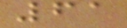61
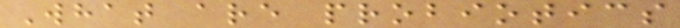What are probiotics
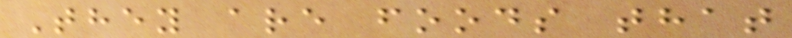They are foods that
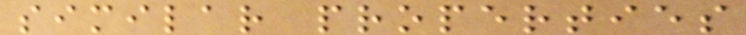similar properties
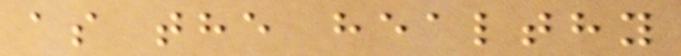as the healthy
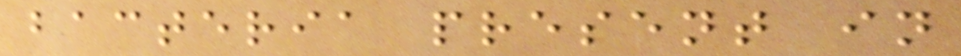bacteria present in
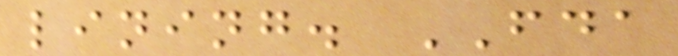lining. FDA
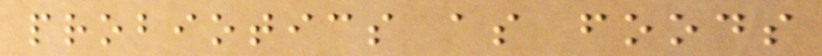probiotics as foods
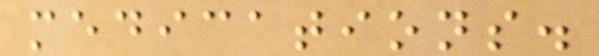medications.
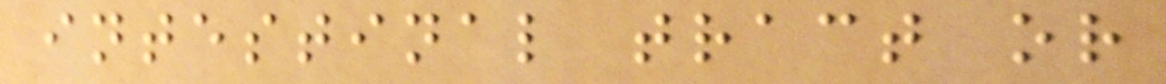intestinal tract or
